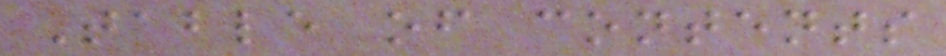Table of contents
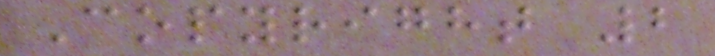Copyright 2
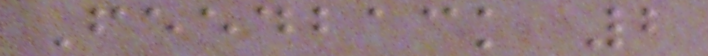Feedback 2
